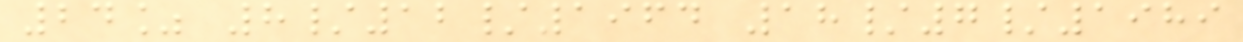24% 8/12/1964 18/7/1989
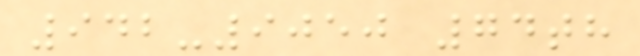942-9050 74th
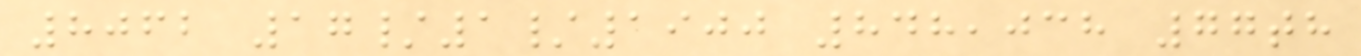8062 17/1/1900 848,038 77th
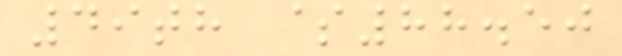49th $88.50
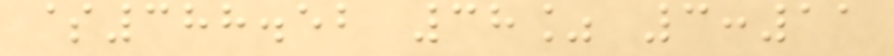$388.52 38% 3:11
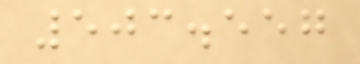503.557
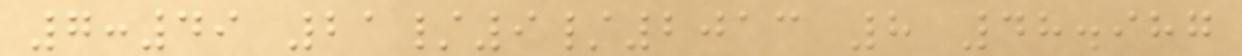7:49 21/9/2013 8 48.987
